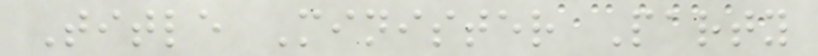Title Minister Party
